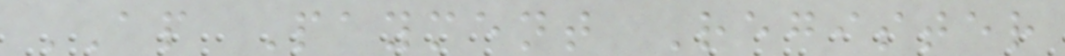AP Payment Register
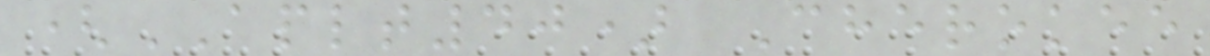(APLT40) Cherokee
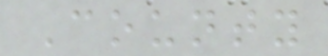County
